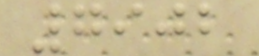7902
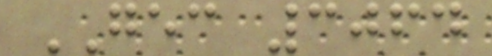GEC 3064
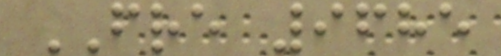FRE 9685
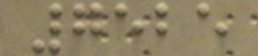7525
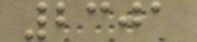2301
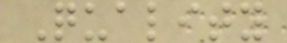Quality
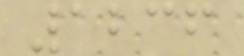1236
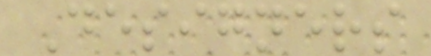Designers
